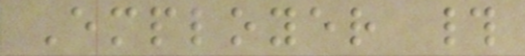Employer #
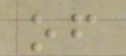of
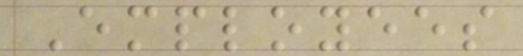Employees
